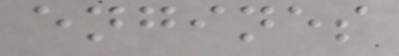engines
